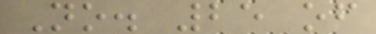No. 25 of
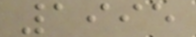1995
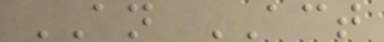AN ACT
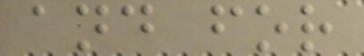and for
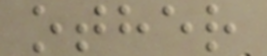other
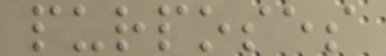purposes
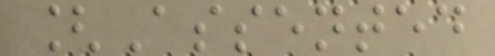[Assented
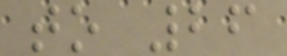to 26
